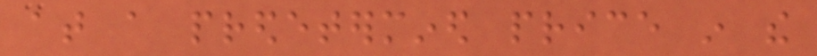at a predetermined price in the
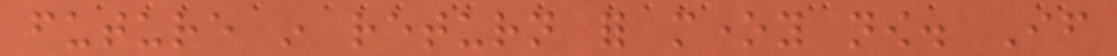future in return for money now. If
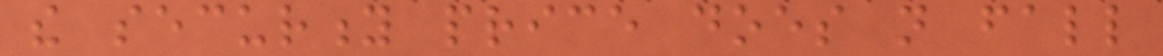the security price does not fall
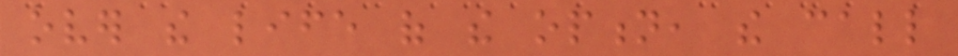over the life of the option, the call
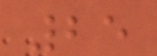25
